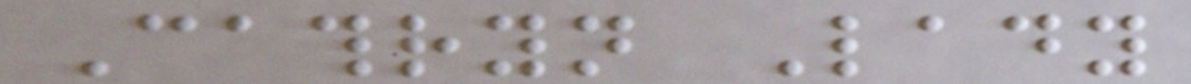Cathryn Lady
